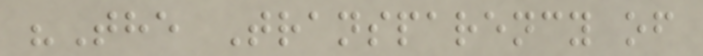"The Transparency of
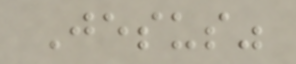Jesus"
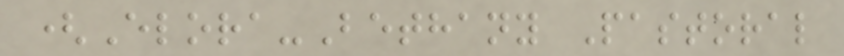(Elora-Bethany Pastoral
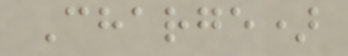Charge)
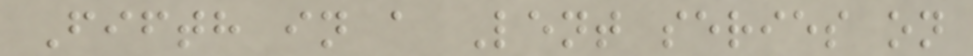Fifth in a Lent series on
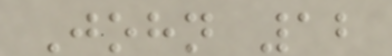John 12
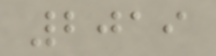2019
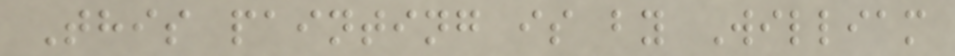This painting is by William
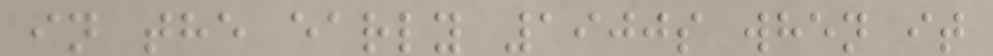in the early 1900s when it
